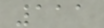111
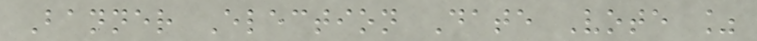Banner Election Date Vote %
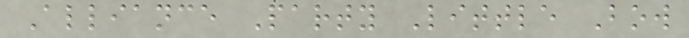Alliance Party Little Bow
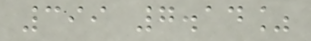399 7.14%
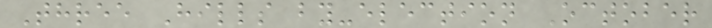Three Hills by-election October
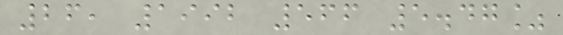26, 1992 566 5.47%
